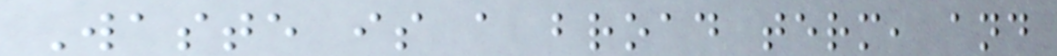Waste is a broad term, and
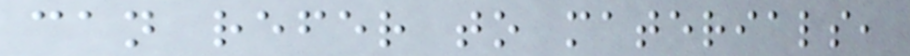can refer to materials,
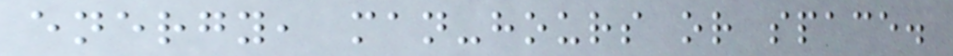energy, man-hours or space.
